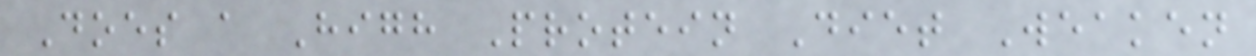Does a High Protein Diet Weaken
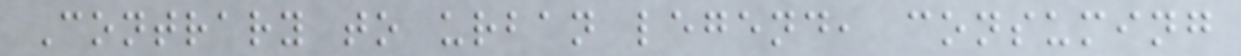Contrary to urban legend, consuming
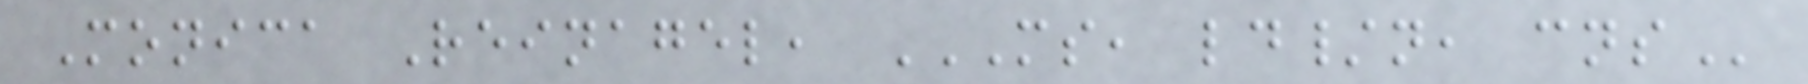Monica Reinagel, MS, LD/N, CNS
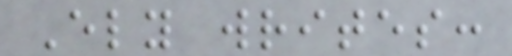Ely writes:
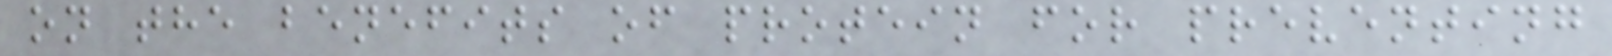on the benefits of protein for preventing
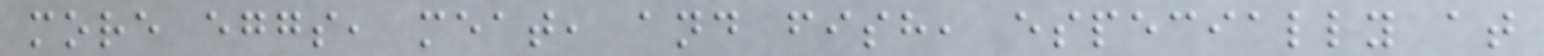more eggs, meat, and fish, especially at
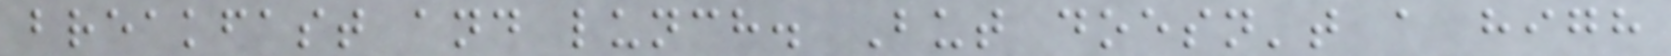breakfast and lunch. But doesn't a high
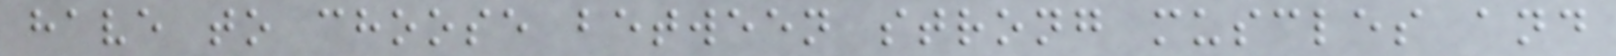have to choose between strong muscles and
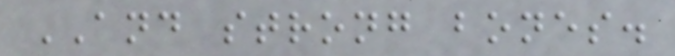AND strong bones.
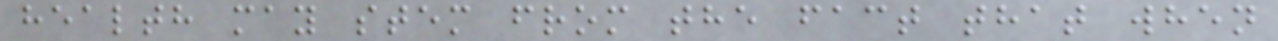health may stem from the fact that when
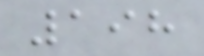198
